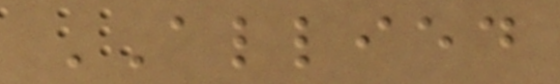ALLIED
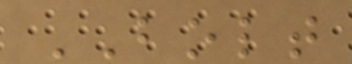BOLT
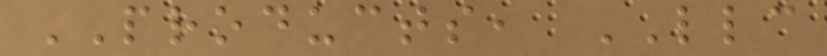PRODUCTS, LLC
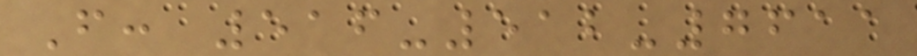F: 516-512-7611
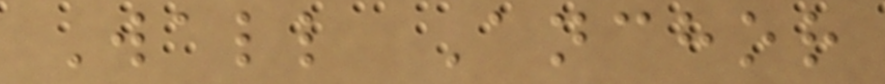Wall Anchor
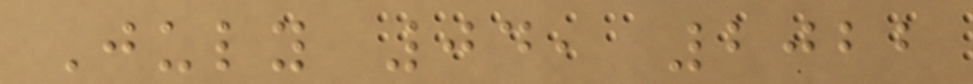July 04, 2022
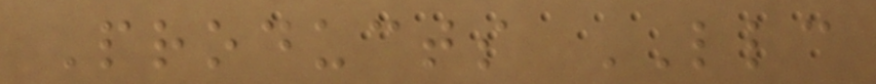Products LLC
